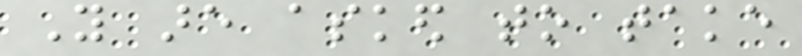You are asked to take
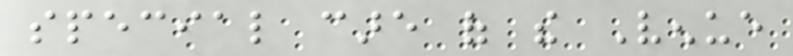special care of the Venue
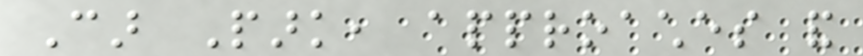Car Park, approaches and
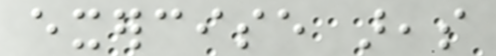exercise areas
